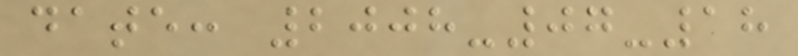date: 2008-07-18
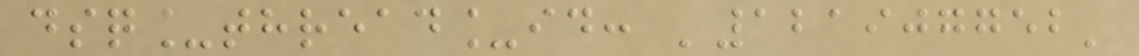dsq_thread_id: '121907752'
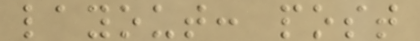layout: post
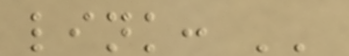link: ''
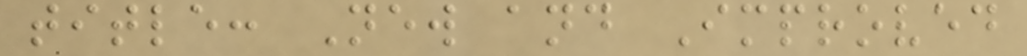title: New and Improved
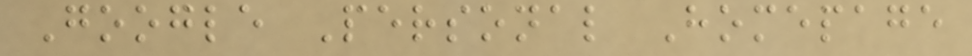Google Personal Homepage
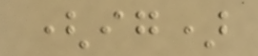(ig)
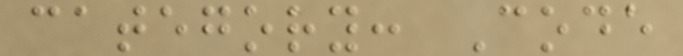category: Code
